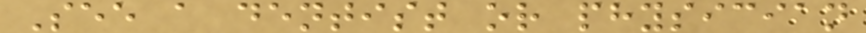See a dentist or physician
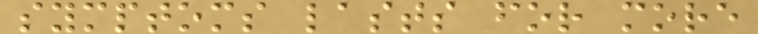symptoms lasts for more
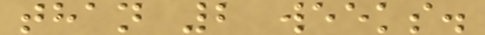than 2 weeks.
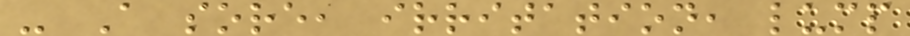- A sore, irritation, lump
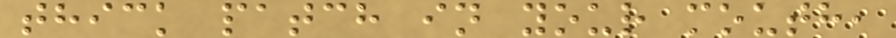thick patch in your mouth,
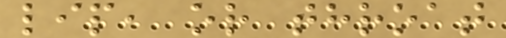lip, or throat
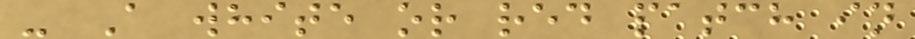- A white or red patch in
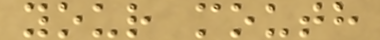your mouth
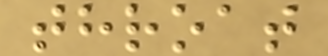throat
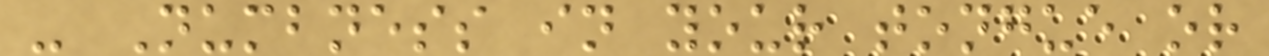- Numbness in your tongue or
